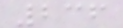236
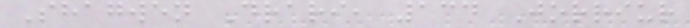Shagwen Drari, 134 Jorriur
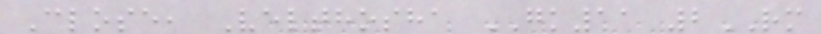Close, Velthosha GK11 2RM
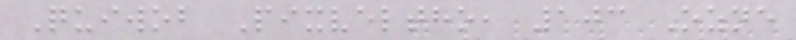Quiwob Pixveltho, 103 Ozne
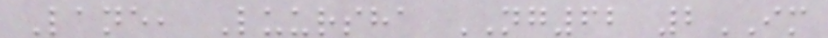Lane, Luursha NG62 2IM
